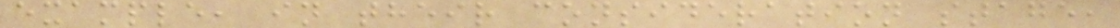example, in their consideration stage,
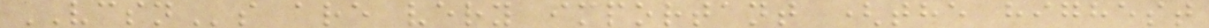VCSNs are very important (the highest
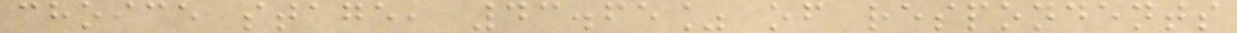choice stage, 43.65% of respondents
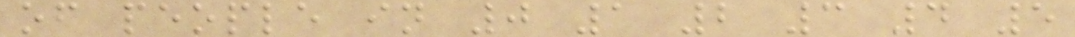of people in 0 1 2 3 4 5
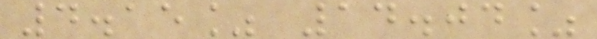4.15% 14.04%
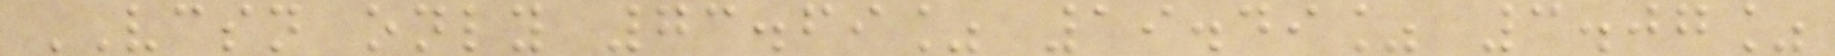VCSN only 73.69% 19.49% 3.07%
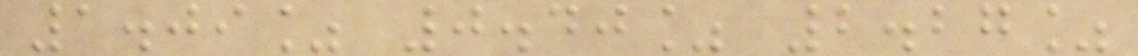1.09% 0.40% 2.27%
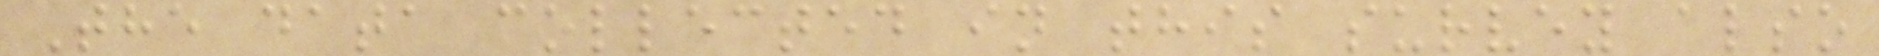The data collected in this survey also
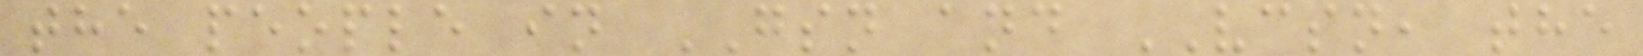the people in GSN and VCSN, the
